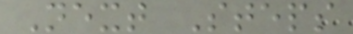Next Steps
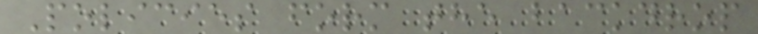Policies form the backdrop
